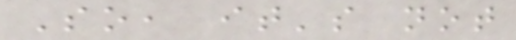So, it's not
